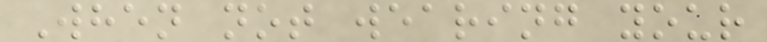When not wearing your
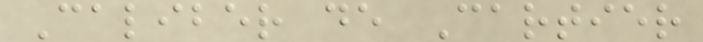Caliber de Cartier
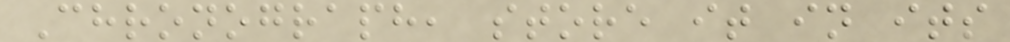Chronograph, store it in its
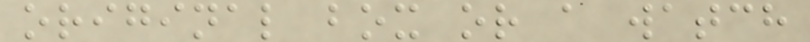original box or a watch
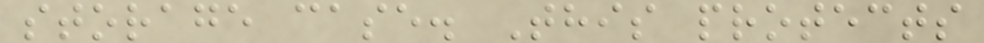storage case. This protects
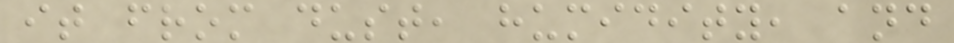it from dust, humidity, and
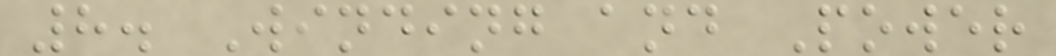8. Winding and Power
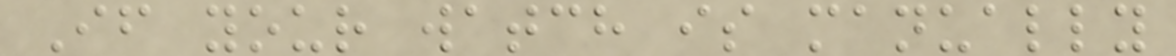If your watch is manually
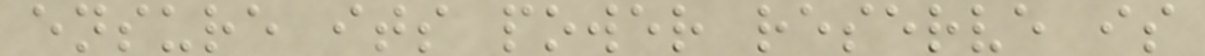ensure its power reserve is
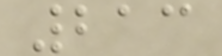213
